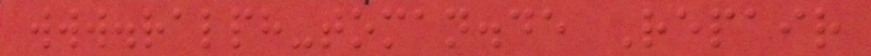www.ralph-toman.de Repair
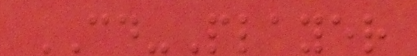CD-Player
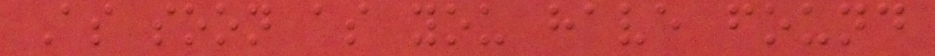As soon as you have found
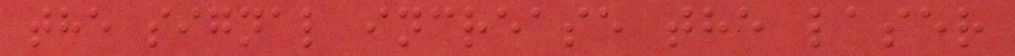the signal increase the laser
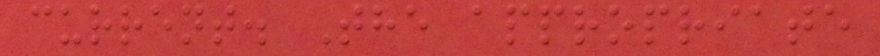current. The appropriate
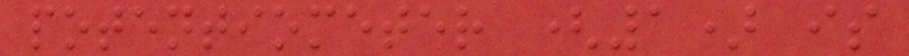potentiometer (1) is
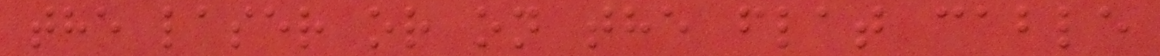the laser or on the flat cable
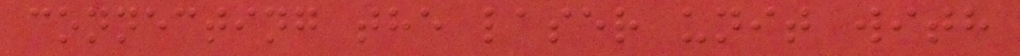connecting the laser unit with
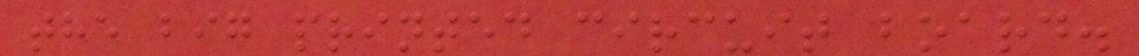the big printed circuit board.
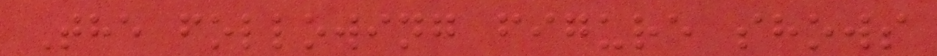The following figure shows
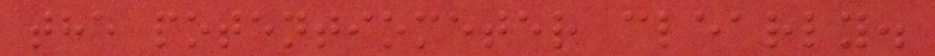the potentiometer clearly.
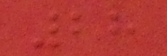28
